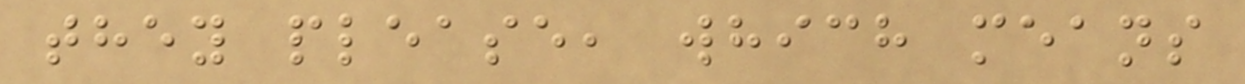they please, which means
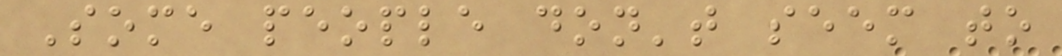Some people don't seem to
